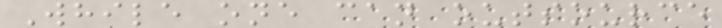While one can outsource
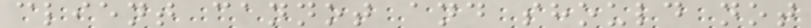client cannot and should not
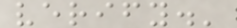verify.'
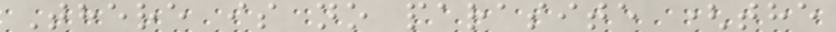There is no parasite (the
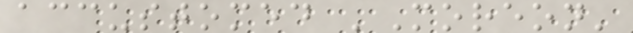accustomed 'Moreon'
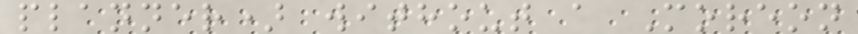planner) without a Moreon
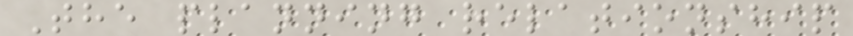The planning relationship
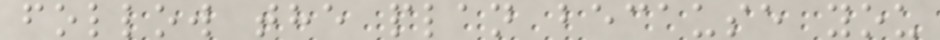follow the plan because you
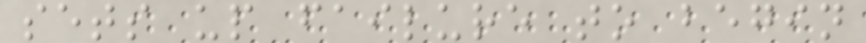sets up failure to begin
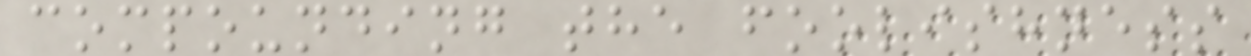compounding the foolishness
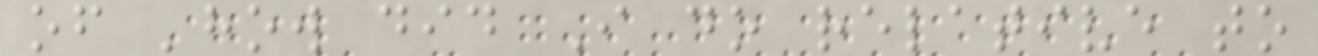of 'how did I do relative to
